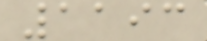1193
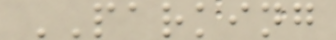PARKING
